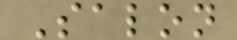Salon
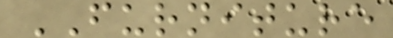FURNITURE
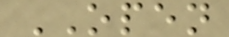OPEN
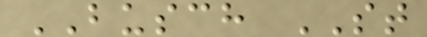BUSCH ST
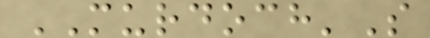MURDOCH'S
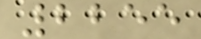2255
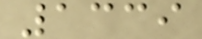1339
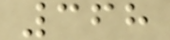368
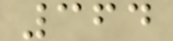364
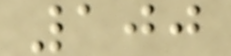100
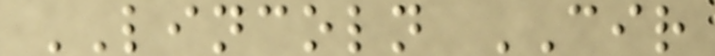LINCOLN CIR
